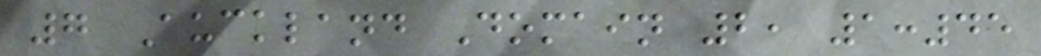7 Auckland Domain 2, 1:45
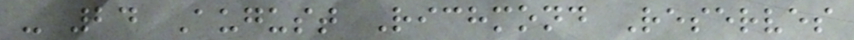- 24 August Richmond Reserves
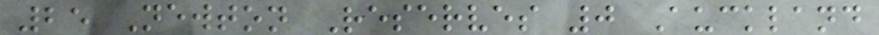25 Newton Reserves 0 Auckland
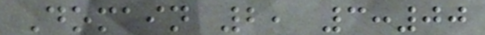Domain 2, 3:00
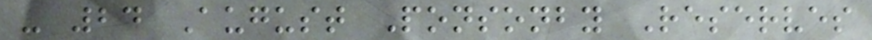- 24 August Ponsonby Reserves
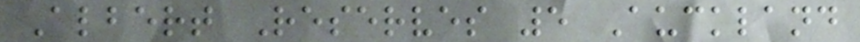Albert Reserves 5 Auckland
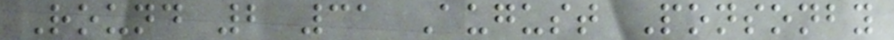Round 2 31 August Ponsonby
